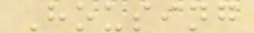Housing
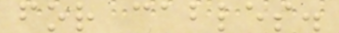for cables.
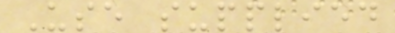Use supplied
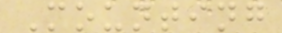Mounting
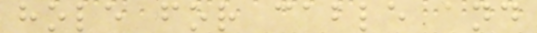hole for cable and
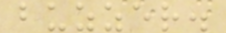buzzer.
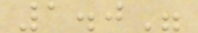1.0"
